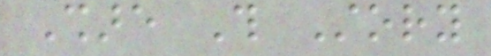Share This Story
